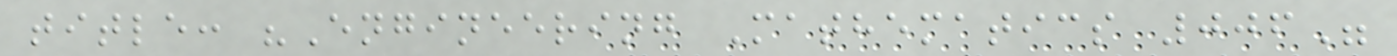title: "Engineering Mathematics 006"
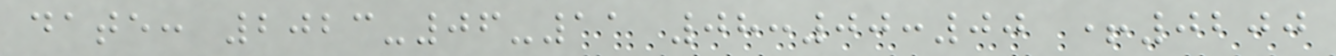date: 2023-06-11 08:00:00 +0200
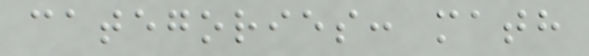categories: math
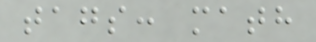tags: math
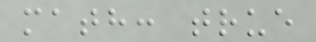math: true
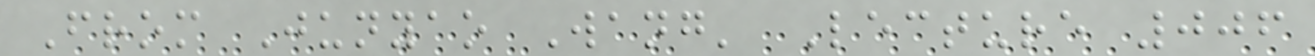From Junyao Wang' Lecture 006
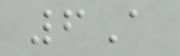6A
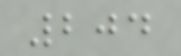204
